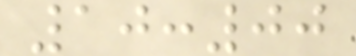10:00
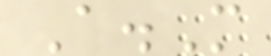A.M
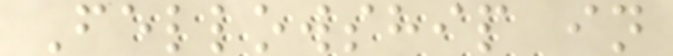Fellowship in
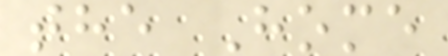the Home
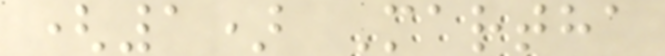(1) Martha
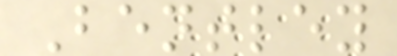Bentley
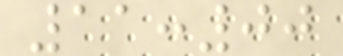11:00
